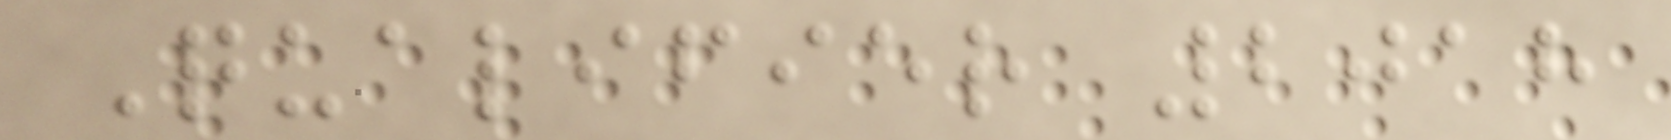Qualifier 2018
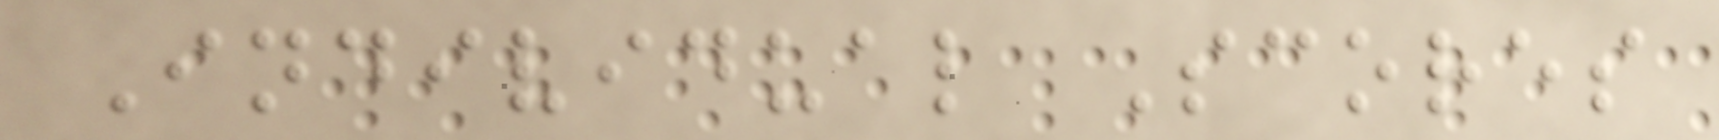Individual Scores
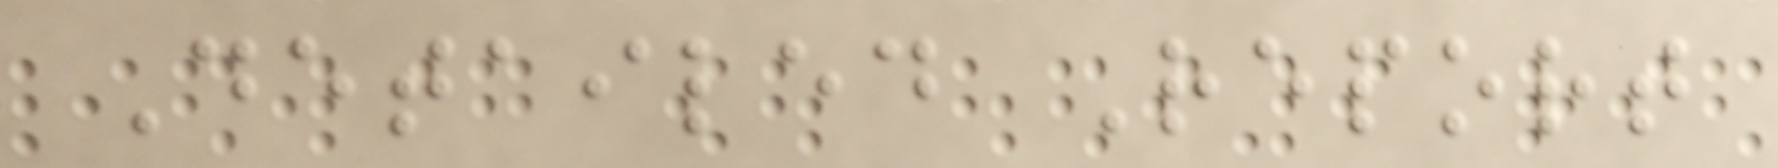Detailed Report
